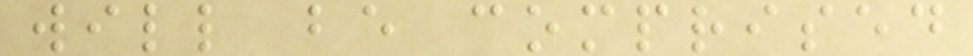will be comprised
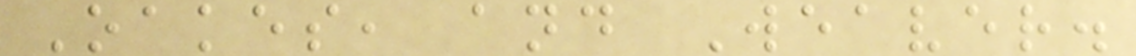Oakes, and Weaver.
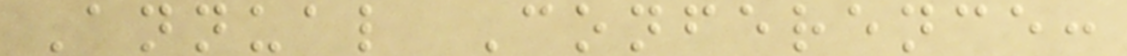Annual Conference:
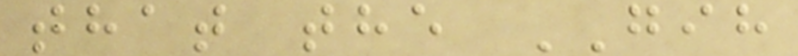that the GIH
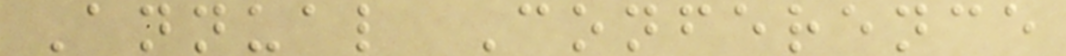Annual Conference
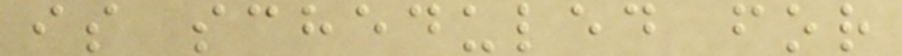is scheduled for
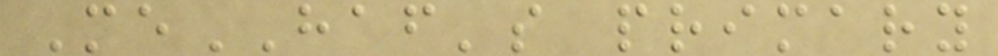MeHAF's primary
